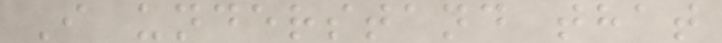I understand that
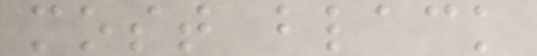most black
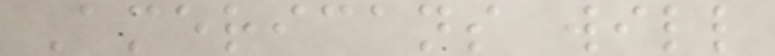Americans will
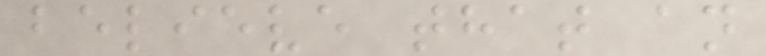believe that an
